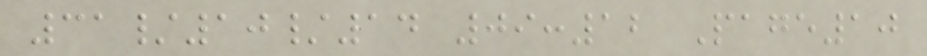31/10/14 09:12 Page10
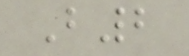B2
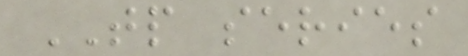TP series
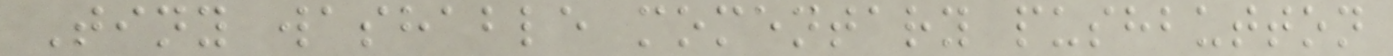Tiny washable momentary pushbutton
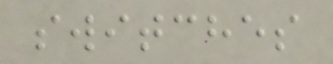switches
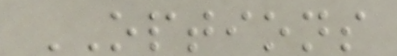OPTIONS
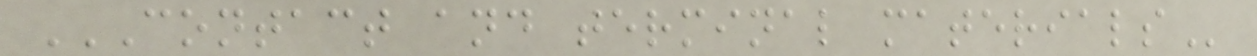CONTACT AND TERMINAL MATERIALS
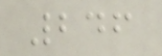246
